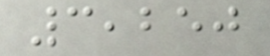3,250
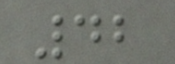42
